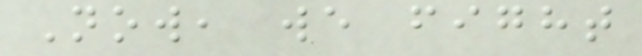Now, we fight
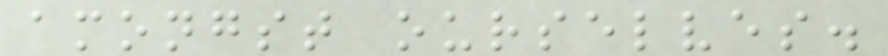amongst ourselves.
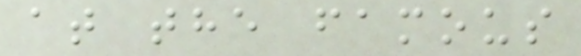at the famous
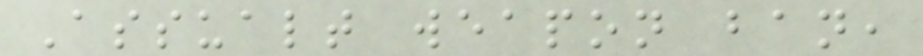Assualt weapon ban,
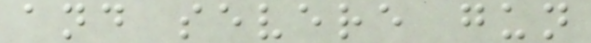and severe gun
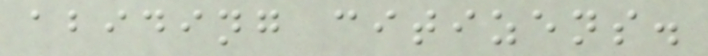abiding citizens.
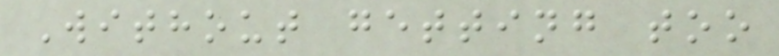Without getting too
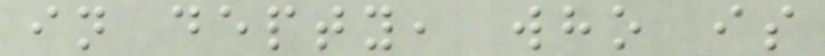in depty, who is
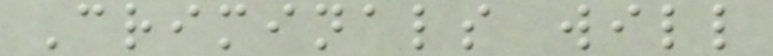Criminals will
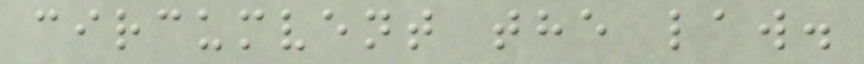circumvent the law.
